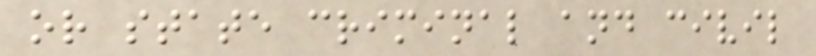or state criminal and civil
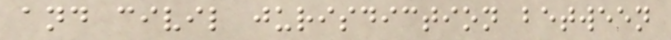and civil jurisdiction between
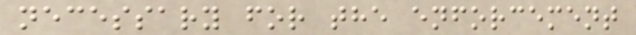necessary for the enforcement
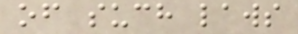of such laws
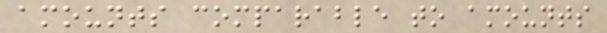amounts comparable to amounts
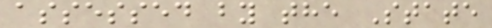assessed by the State
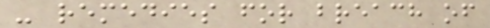- remedies for breach of
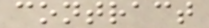contract
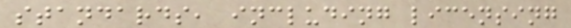standards, including licensing
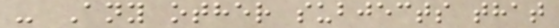- Any other subjects that
